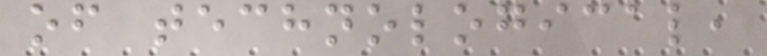of technological,
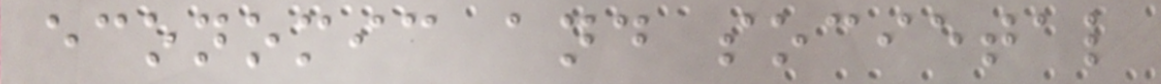economic and societal
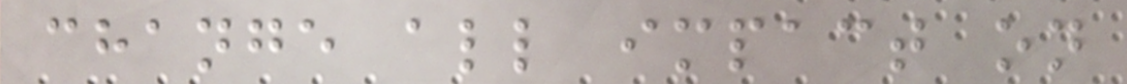change all impact on
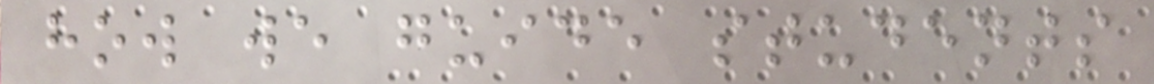how we guide students
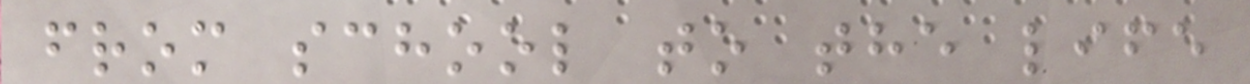from school to the life
